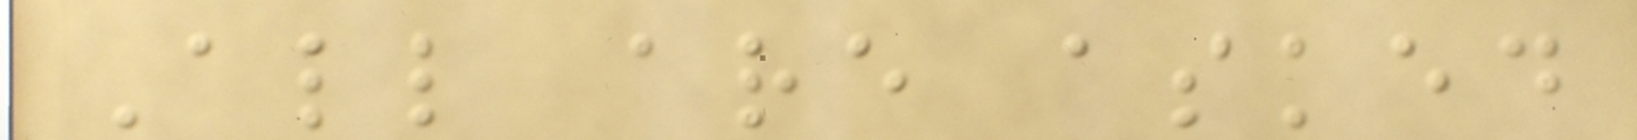All are asked
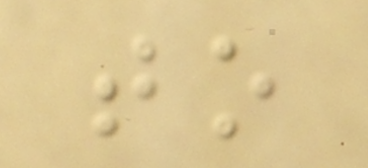to
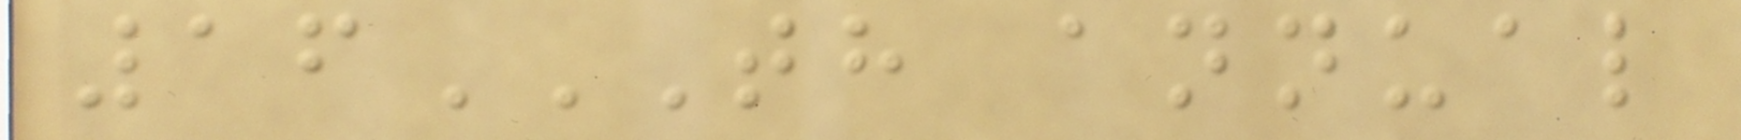16TH ANNUAL
